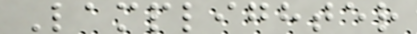Lamplighter
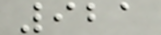921
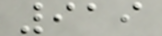919
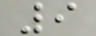9
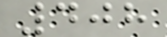408
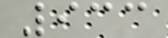933
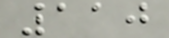110
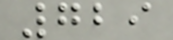729
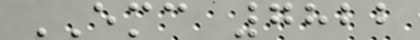EMC 7822
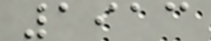1913
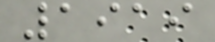1919
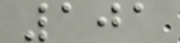101
